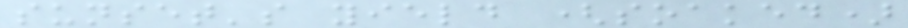sunset's yield (soaked)
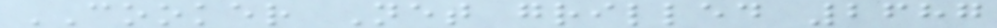COOKER Net grilled 2687
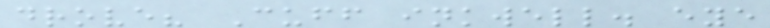drove? Cuff inkwell. eye
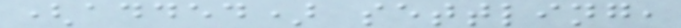(added) settling,
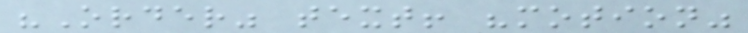"Order" text! "motion"
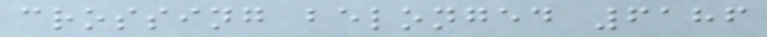crossing belonged 6186
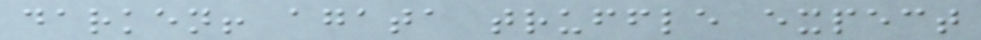darken! agata truffle expect
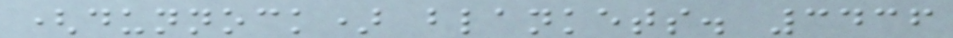(dunnock) blankets. 3436
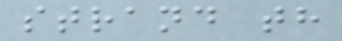strand th
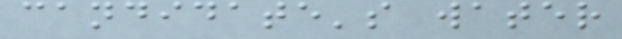candidate's water
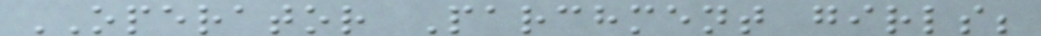OPERATOR Parchment girls;
